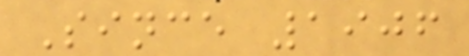Since 1906
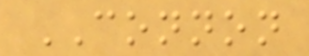CONNON
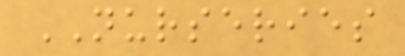NURSERIES
